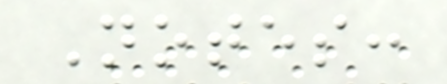Notes:
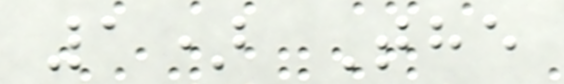1) The
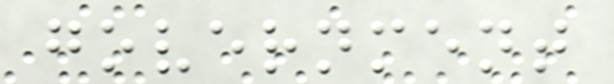government
